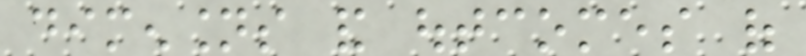dimensions and outcomes of
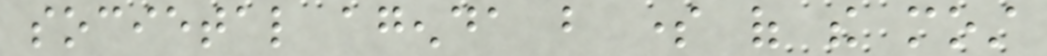societal agenda but some of the most
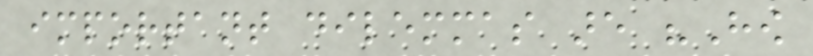important dilemmas are "How
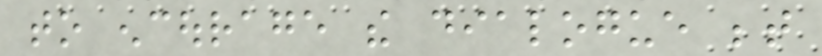to encourage the dialogue between
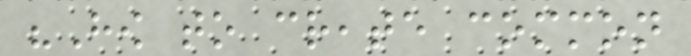"How to create common
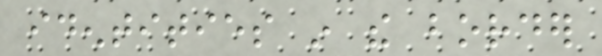identities in the border
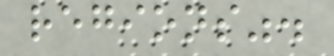regions".
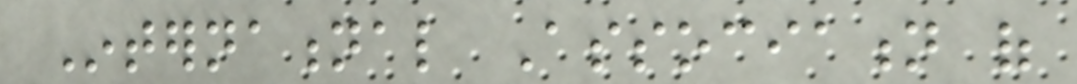International Association of
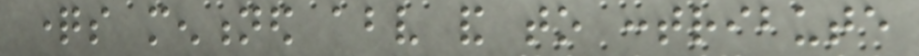questions mentioned above and to contribute
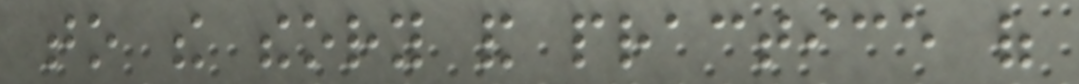to the theory and practice of
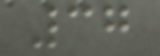37
